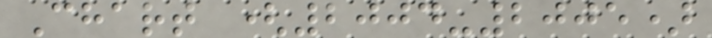Chart (2004-2005)
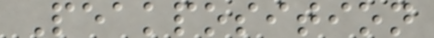Peakposition
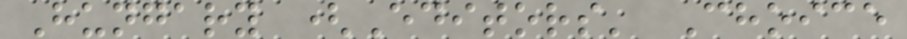Hungary (Editors' Choice
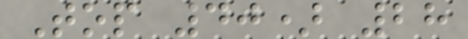Top 40) 28
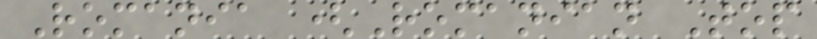Romania (Romanian Top
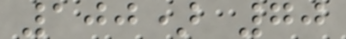100) 70
